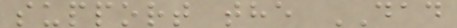support the DAD
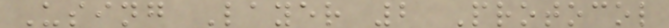Using Layer 2 Protocol
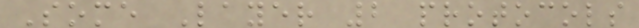Some Layer 2 protocols
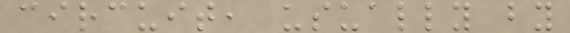circuit, usually by
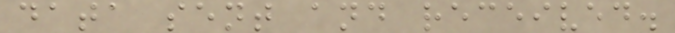data sent and received.
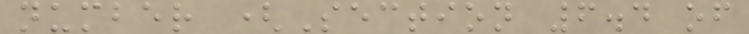number (Section 6.4 of
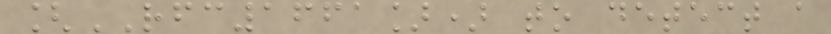[RFC1661]) to detect a
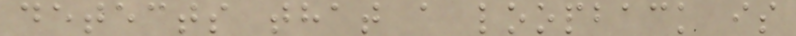detects that a loopback is
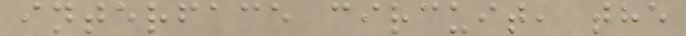interface circuit, the
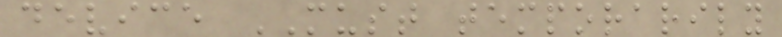device MUST temporarily
